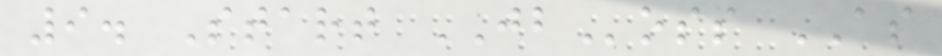9. Start JBoss AS
